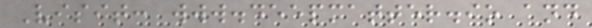Visit: www.deepmatter.io and
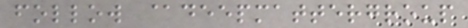follow @deepmattergroup
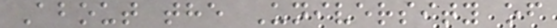About the University of
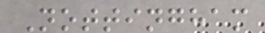Nottingham
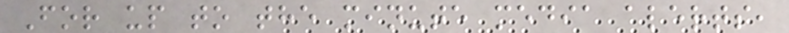For up to the minute media alerts,
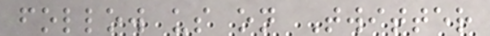follow us on Twitter
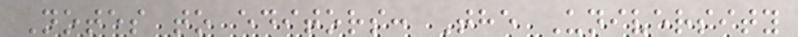Notes to editors: The University
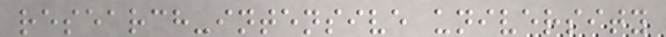research-intensive university
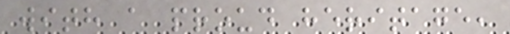with a proud heritage,
